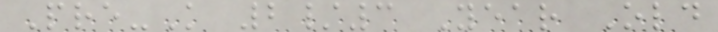Pre-K 2/3 Year Old
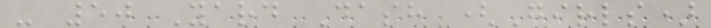- 50 Yard Dash (Girls)
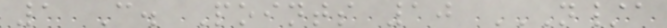1 C. Points 10 N/A
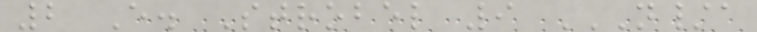2 E. Strobel 9 N/A
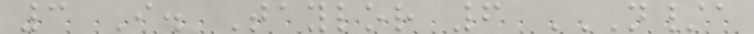3 I. Taylor 6 N/A
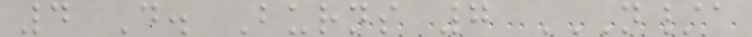4 D. Burns 7 N/A
